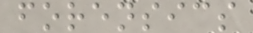forensics
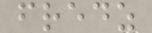fredz
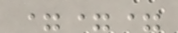===
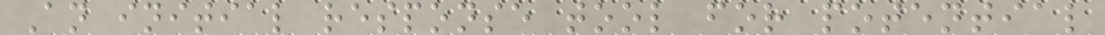An initial response tool for potential
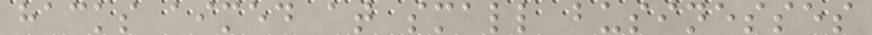hacks aimed at small businesses
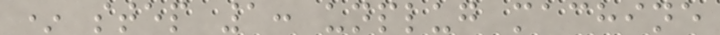* step 1: unplug machine
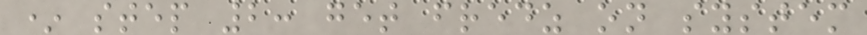* step 2: get fredz on system
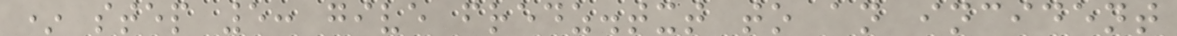* step 5: give fredz.txt to an incident
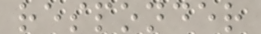responder
